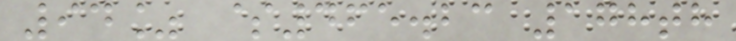94% $465.23 178th
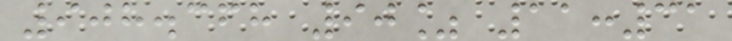908.368 90% 11:31
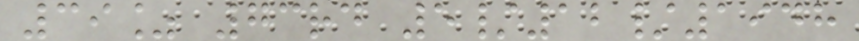39% 73rd 5/12/1948
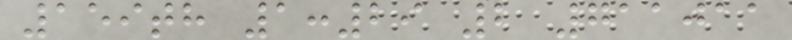159th 1:29 2 711011
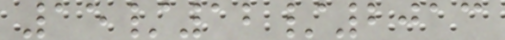15/12/2013
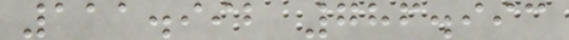111.992 786.993
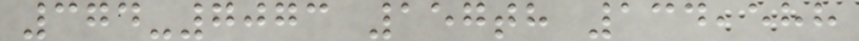374-7073 157th 134,588
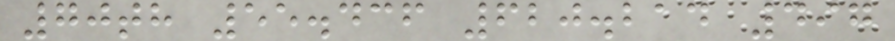70th 55.436 620.214 497
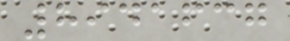8941637
